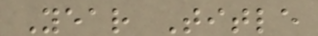Year Title
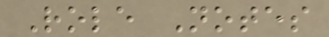Role Notes
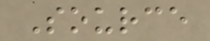Source
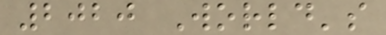2020 World's
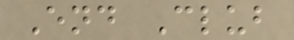End Club
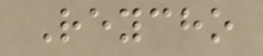Reycho
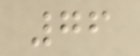76
